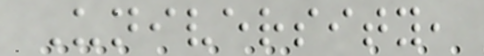University,
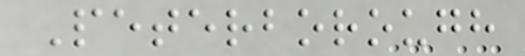Peterborough
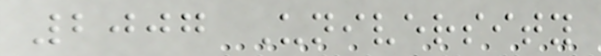2007 University
